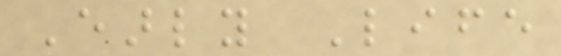Early Life
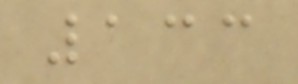133
